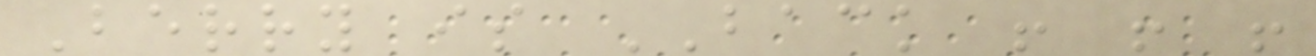Berry is BACK ! ! !
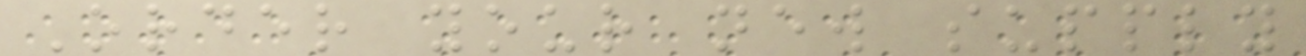Order your new supply
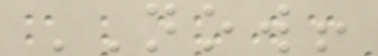NOW!
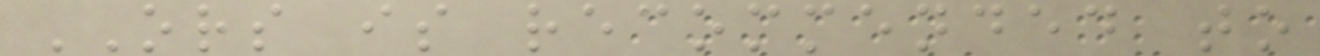ORS is recommended to
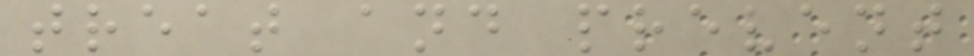treat and prevent
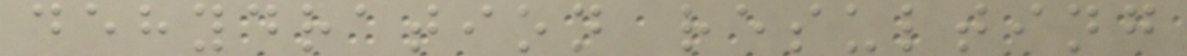dehydration resulting
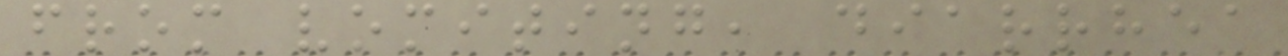from vomiting, diarrhea
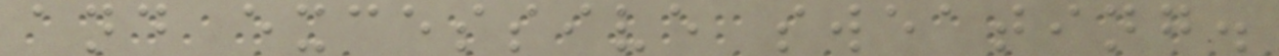and excessive sweating.
